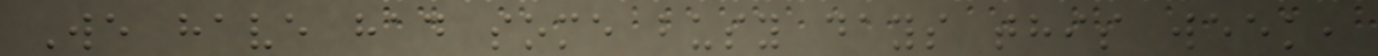We have had some busy days this week,
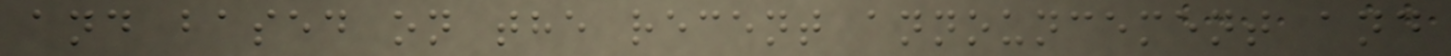and based on the recent announcement and
